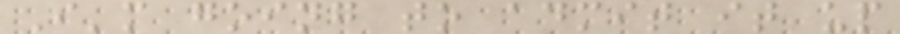I'm going to admit it up
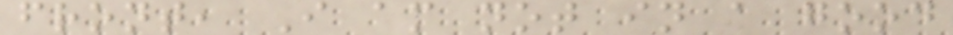front, I am not in a good
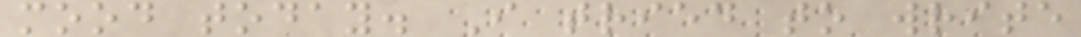mood today. I tried to write
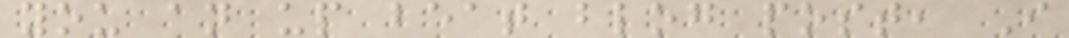you an up beat blog post, I
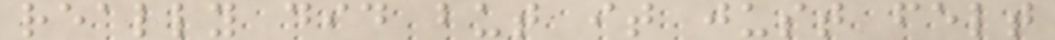really did but it just felt
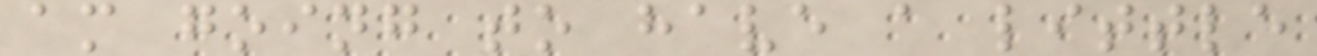am going to have a little
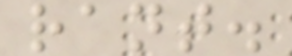rant.
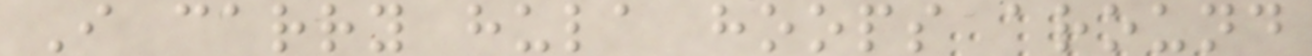I carry hula hoops around
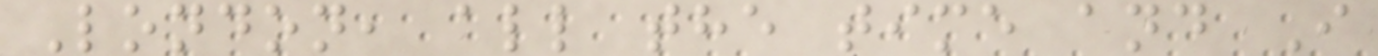London, all the time and I
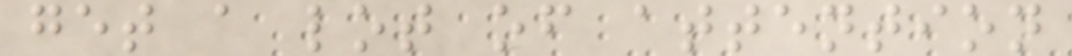get a lot of attention
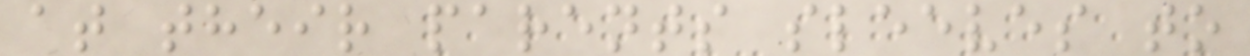at their parents sleeves to
